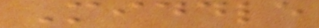Middle
